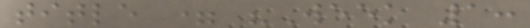title = "Week 1:
